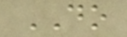DO
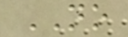NO
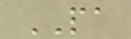PA
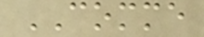COMME
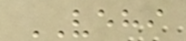VEHI
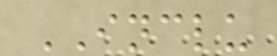INCLU
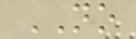NO
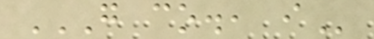G CO., I
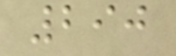290
